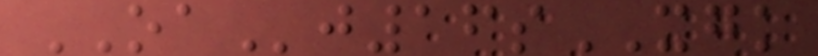OAj16sXGK
